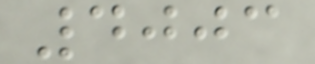4003
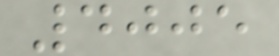4005
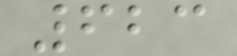623
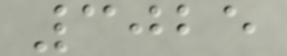3025
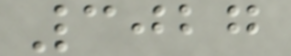3027
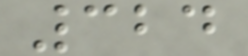324
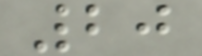20
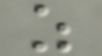z
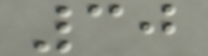30
